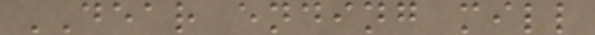DEAR ending mill
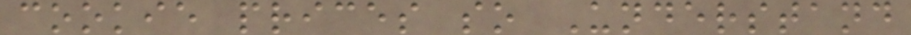cookie prices so Understand
